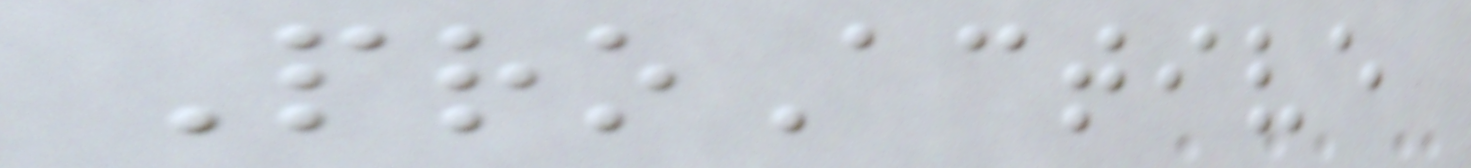ProActive
